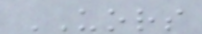UORS
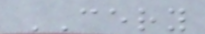CERY
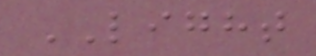LIGHT
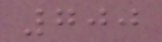700
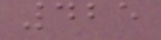425
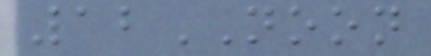12NOON
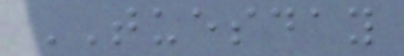TUESDAY
